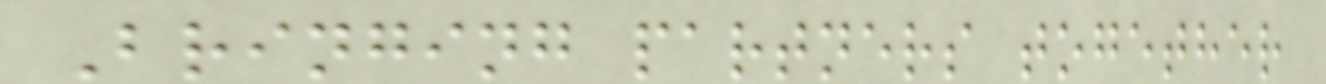Bringing partners together
